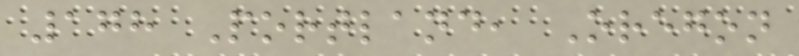178 Portland, Oregon
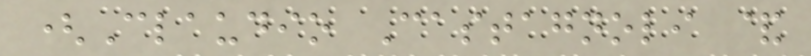(Claudio Castagnoli &
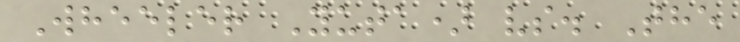Wheeler Yuta) vs. The
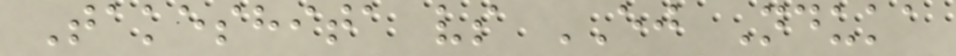Takeshita vs EJ Nduka
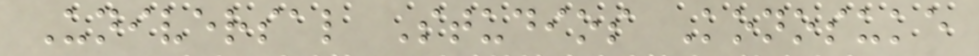Universal Studios Konosuke
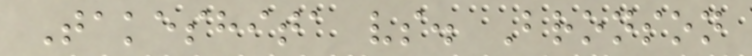Takeshita vs. Bronson
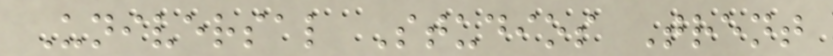Universal Studios Trent
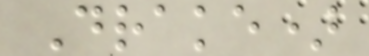Drake)
